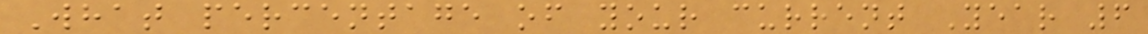What percentage of your current Year 6
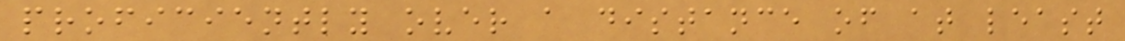proficiently over a distance of at least
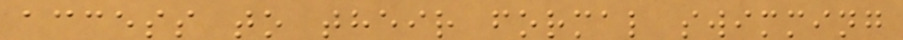access to their formal swimming
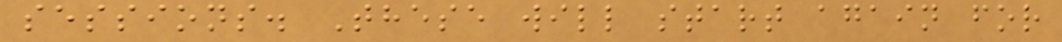sessions. These will start again for
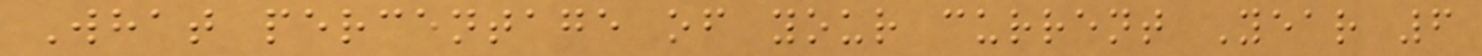What percentage of your current Year 6
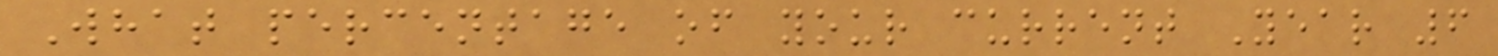What percentage of your current Year 6
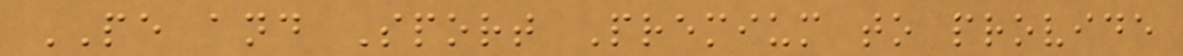PE and Sport Premium to provide
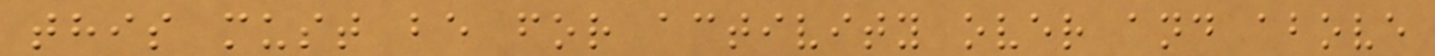this must be for activity over and above
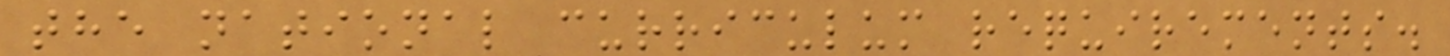the national curriculum requirements.
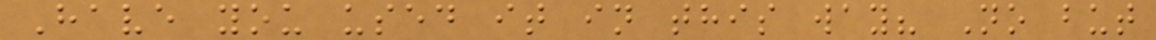Have you used it in this way? No but
